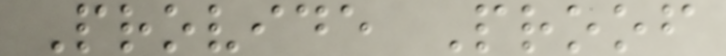Provide Proof
